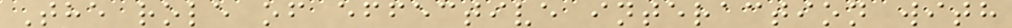The role of effective interaction with
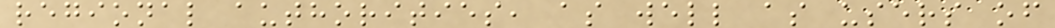regional authorities, as well as users of
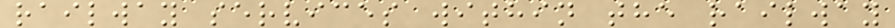railway services within the railway
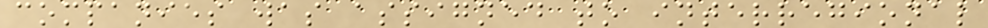companies was assigned to interregional
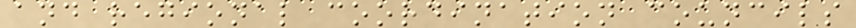and regional coordination councils
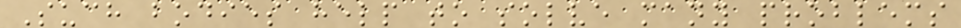Such bodies help to solve many problems
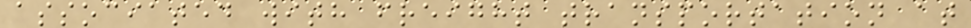associated with freight transportation at
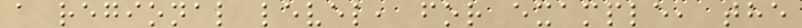a regional level, for example, the
